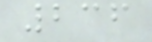236
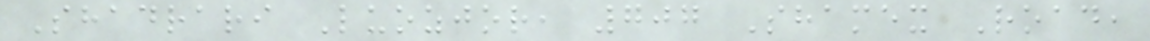Shadrari Luozjor, 707 Shamex Road,
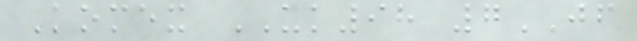Komex UK98 7JF
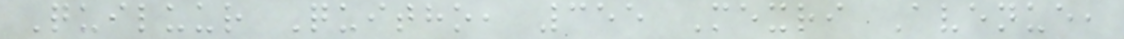Quiluur Quitho, 355 Mexri Avenue,
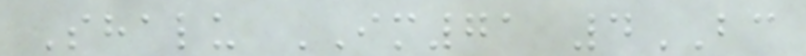Shalu IM71 4BC
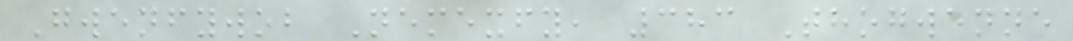Gwenfywob Nemexfy, 383 Thogwenne
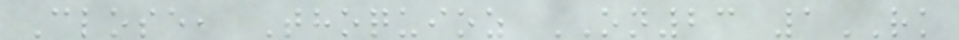Close, Thoquioz ON23 1RK
